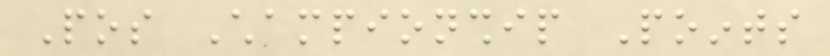Pos Championship Points
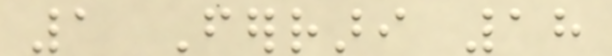1 Ferrari 18
